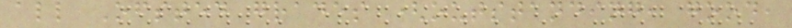all Ofsted grades (outstanding, good,
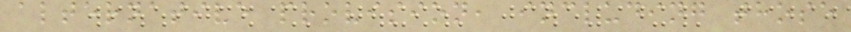alternative provision, including those
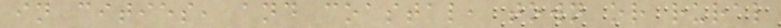in cities, and coastal, town or rural
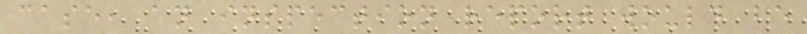case, an inspection report would be
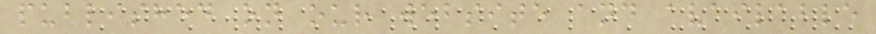published on our website and available
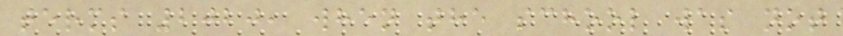terms 2020, when the school was not
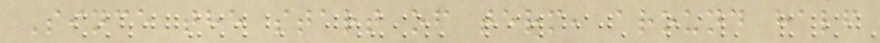Since the start of term, around half
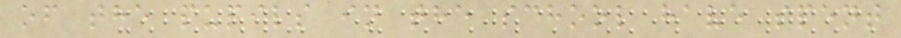of the pupils in the school have spent
